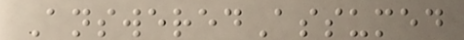AnsweredAssumed
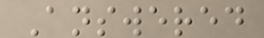Answered
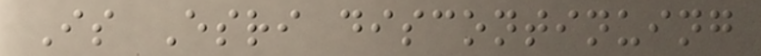Is Esri discontinuing
